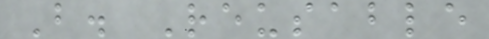B. Reusable
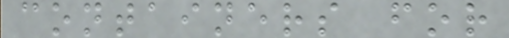containers for
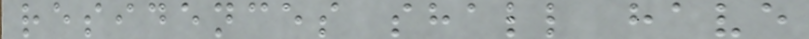residences shall have
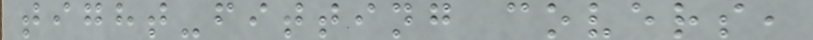tight-fitting covers,
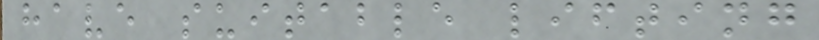have suitable lifting
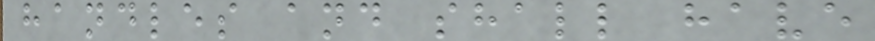handles and shall have
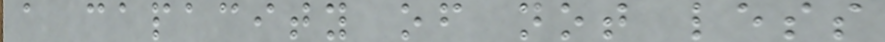a capacity of not less
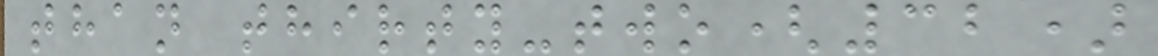than thirty-two(32)
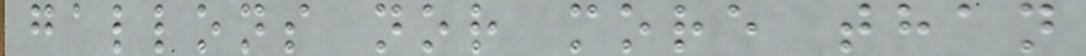gallons nor more than
